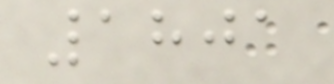1801
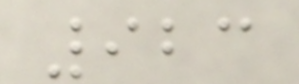923
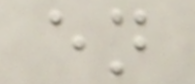en
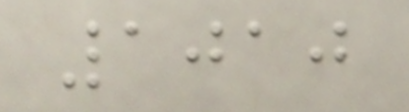1010
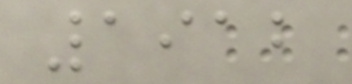1912
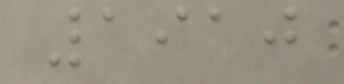1910
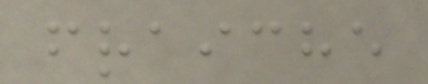fraiche
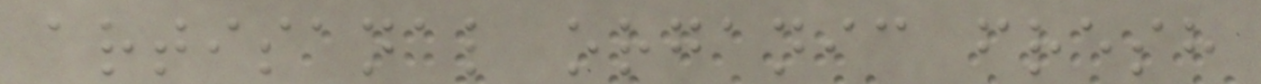artisanal organic fresh
